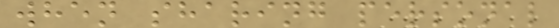when sharing personal
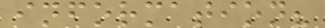information?
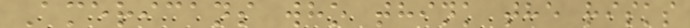Americans who think the risks
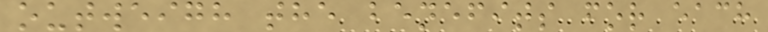outweigh the benefits for each
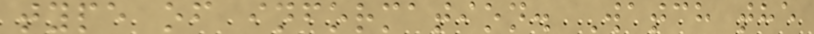type of information. Watch the
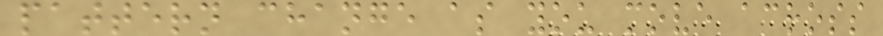pattern change as you move across
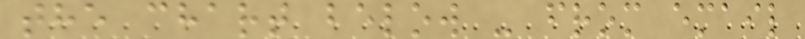the chart below - from email
